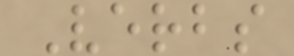Verbs
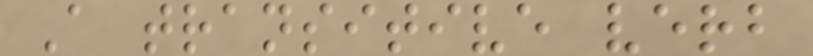A transitive verb
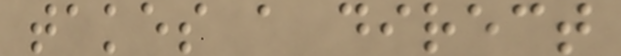takes a direct
